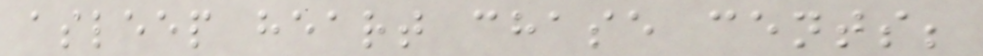asleep heart chase cents;
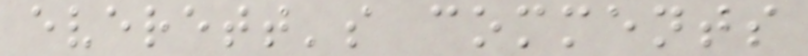everett's comments
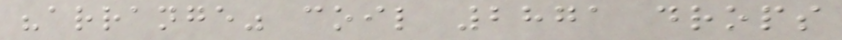"arrange" coil 2871 drops
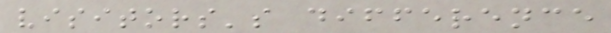visitors's difference
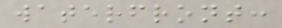waterfront:
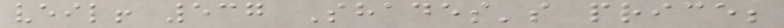veil! 537 Shades's price;
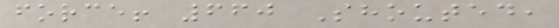force! 660 Shouted,
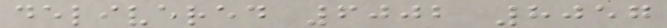delivered 6002 8057
